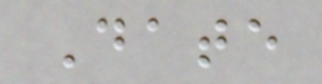Date
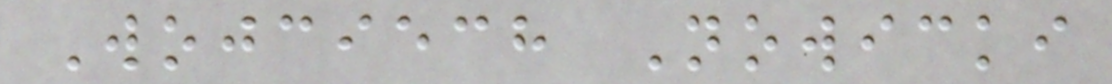Wojciech Nowicki
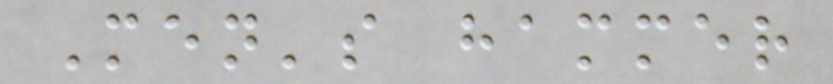Men's hammer
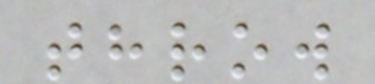throw
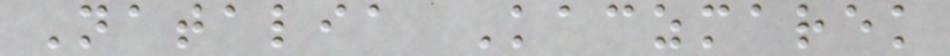Natalia Kaczmarek
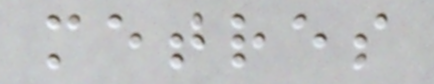metres
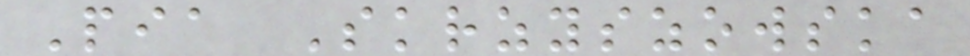Pia Skrzyszowska
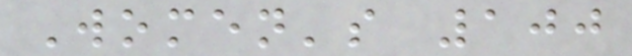Women's 100
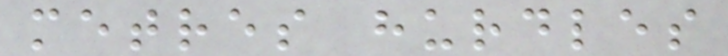metres hurdles
